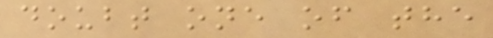doubt one of the
